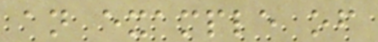an example of
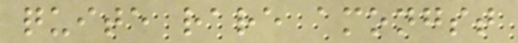quite rare amongst
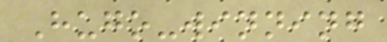Hugo-winning
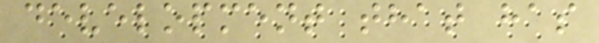development that has
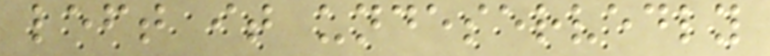left it undeservedly
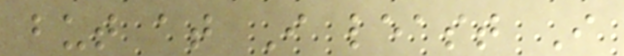but at I least I
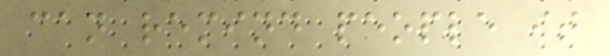can remind people it
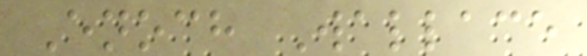Enoch Wallace
